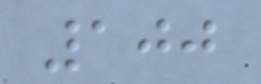100
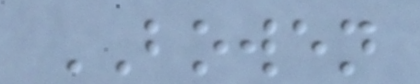BOWEN
